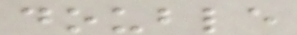double
